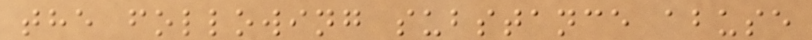the following substance abuse
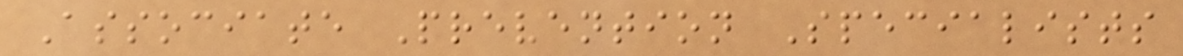Associate Prevention Specialists
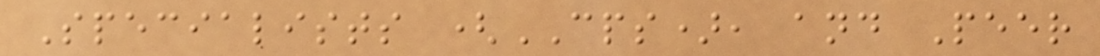Specialists (CPS), and Peer
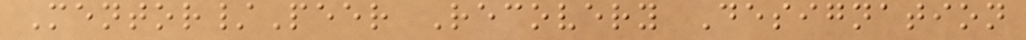Mentor/Peer Recovery Designation
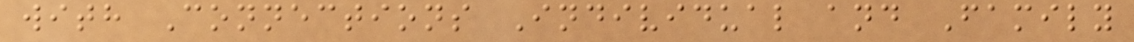with Connections Individual and Family
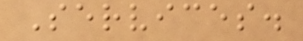Services.
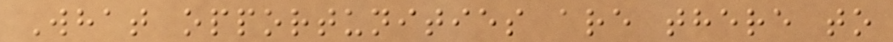What opportunities are there to
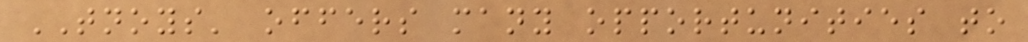TNOYS' offers many opportunities to
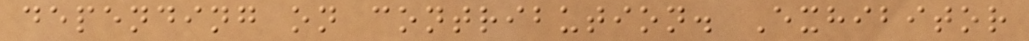depending on contribution. Exhibitor
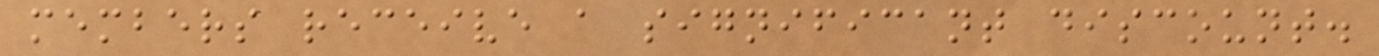members receive a significant discount.
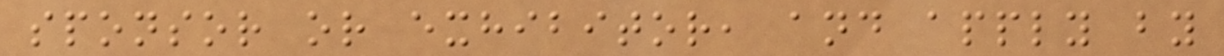sponsor or exhibitor, and apply by
